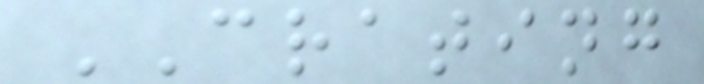CRATING
